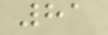81
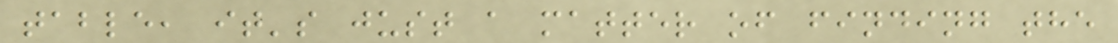table, it's just a matter of finding the
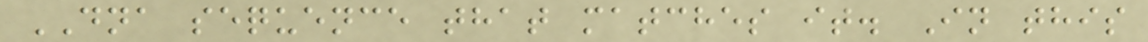DNA sequence that matches it. In this
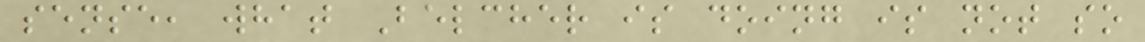sense, what Belcher is doing is not so
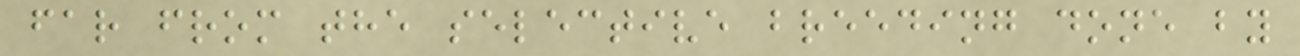far from the selective breeding done by
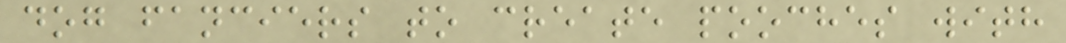dog fanciers to create pooches with
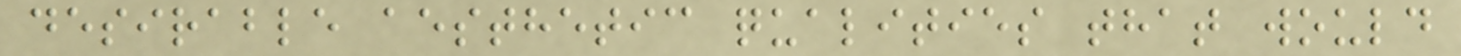desirable aesthetic qualities that would
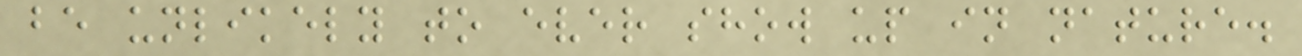be unlikely to ever show up in nature.
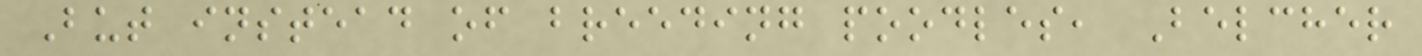But instead of breeding poodles, Belcher
